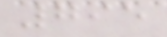795
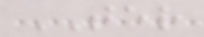TER
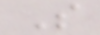S
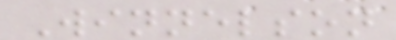Winnelson
